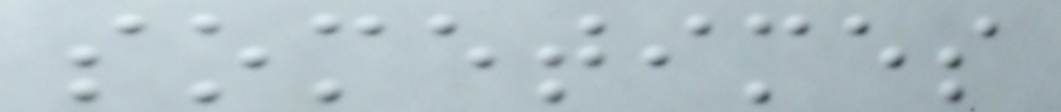sometimes
